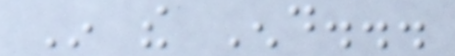In the End...
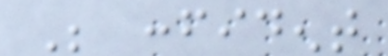Be confident
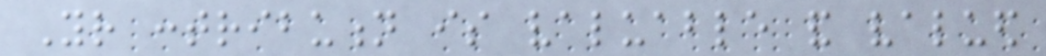Your contribution is valuable and valued
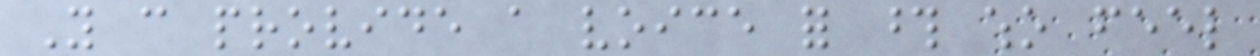You can provide a voice for those who feel
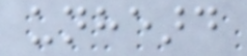unheard
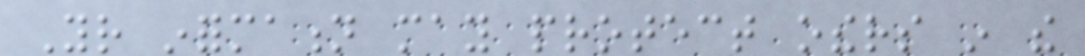Your information may protect others in the
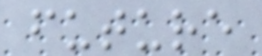future
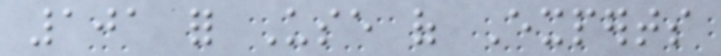101 for Use of Experts
